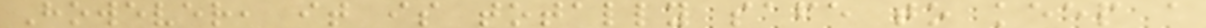However, it is totally safe to keep a
